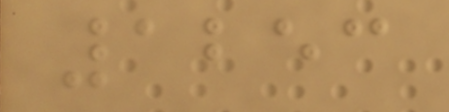1253
